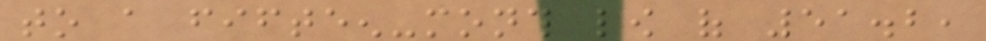to a fifteen-month low of 51.2,
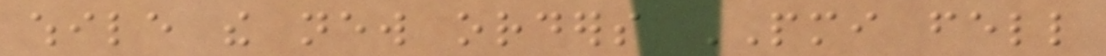while the new orders PMI fell
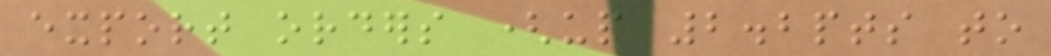export orders (up 2.2pts to
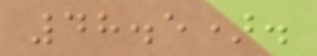48.5).
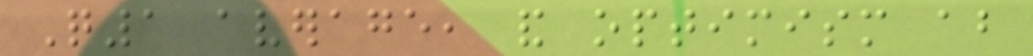Q1 average, and optimism about
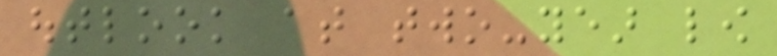outlook at two-year low
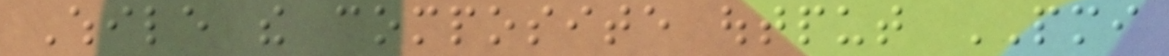While the composite output PMI
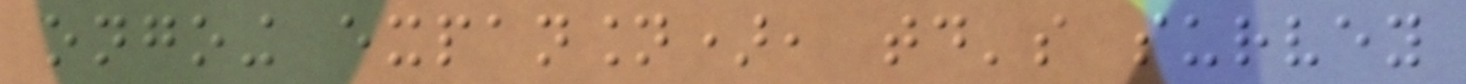ongoing expansion), today's survey
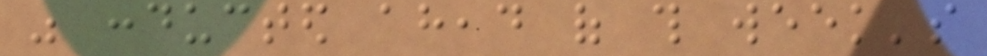was conducted ahead of this week's
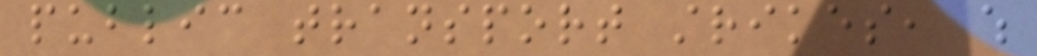public transport strikes, which
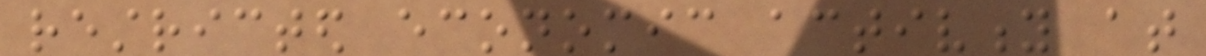restricted economic activity at
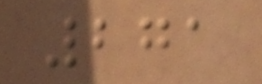271
